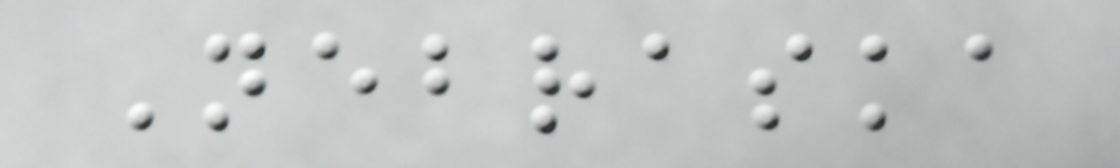Nebraska
